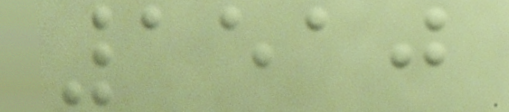1510
